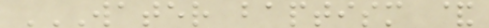WATER BAPTISM &
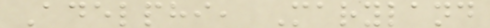Adelphi, Maryland
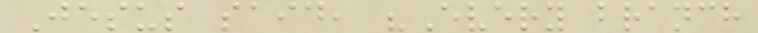Jesus said, "Every branch
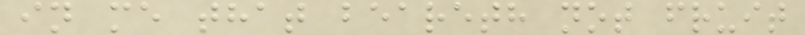in me that beareth not fruit
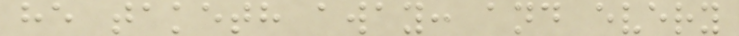he taketh away: and every
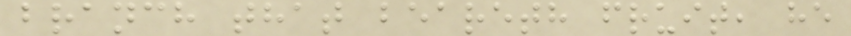branch that beareth fruit, he
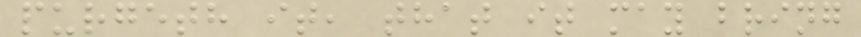purgeth it, that it may bring
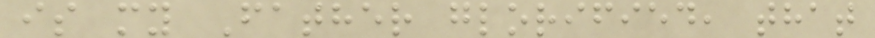is my Father glorified, that
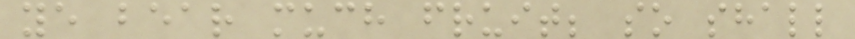ye bear much fruit; so shall
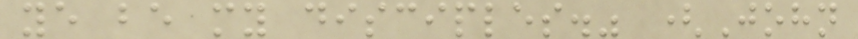ye be my disciples." (John
